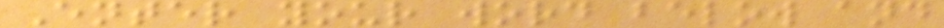Enter your word below and
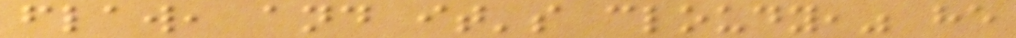flaw, and it's cloudy," he
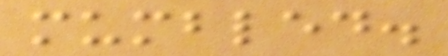mumbled.
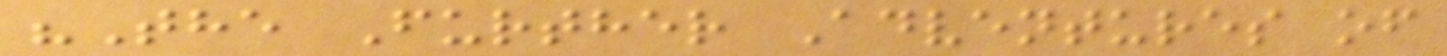"The Further Adventures of
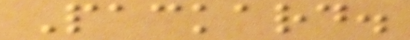Packard.
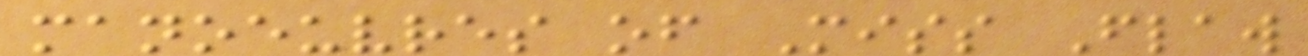manoeuvres of Miss Flaw
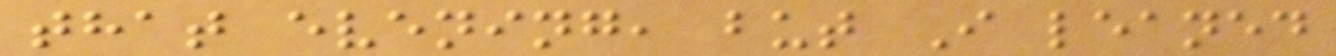that evening, but I leaned
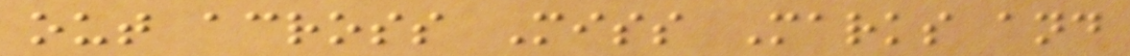out across Miss Marks and
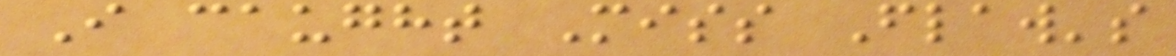I caught Miss Flaw's
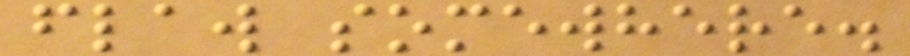flaw somewhere.
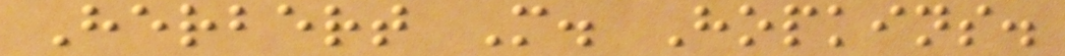Herbert M. Hopkins.
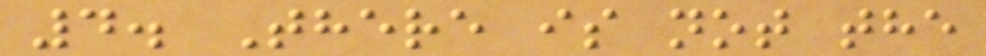4. There is not the
